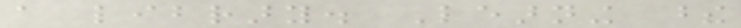a library. Learning these
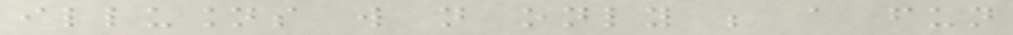illusions will not only be a fun
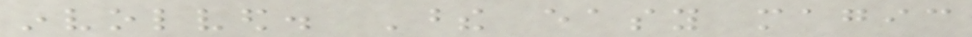involved. These easy magic
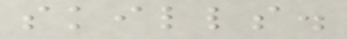skills.
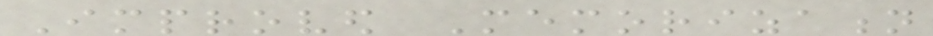Improved Memorization
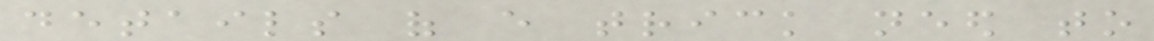details of every trick need to
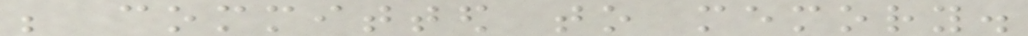be committed to memory.
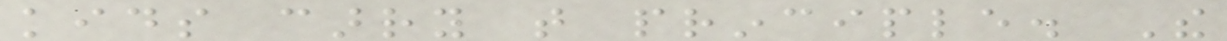kids carry that principle. The
